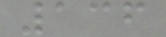136
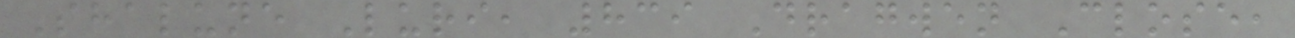Shalune Luri, 839 Dragwen Close,
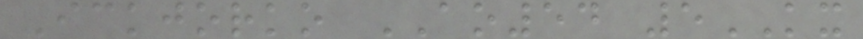Ickjorko AO54 5KX
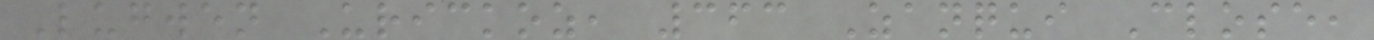Lugwen Urickoz, 363 Zanqui Close,
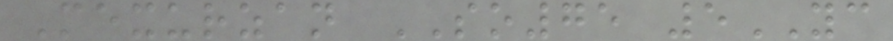Mexurzan SO75 5YC
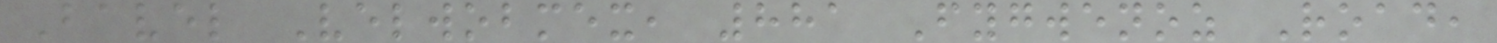Bavel Velwobmex, 881 Fygwenoz Road,
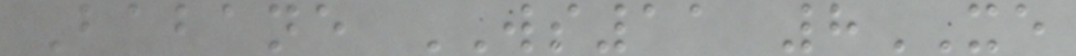Babane WS11 8XE
